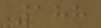188
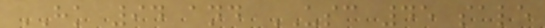HK 94 and USC 45 sale
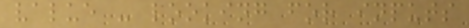value - looking for inputs
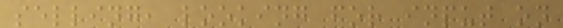selling, looking for input on
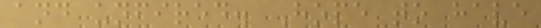and unfired. Hope to have
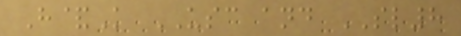H&K USC and SL8
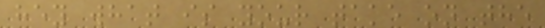hey what is your take on the
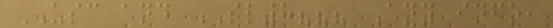USC and SL8??? Any info,
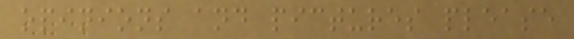opinions and pictures please
